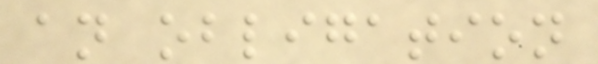an obligation
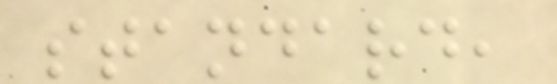standard,
